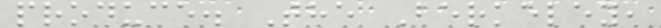produce. The Berkeley,
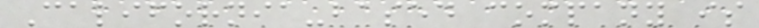California-based company is
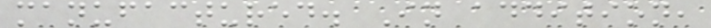manufactured. In addition,
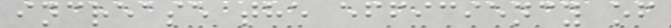increase the efficiency of
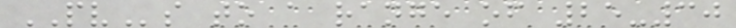PVs to a range of 25-30
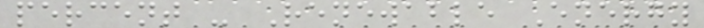percent - Renewable Energy
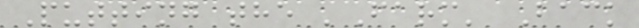Putting the 'Farm' Back
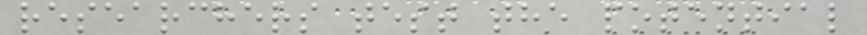researchers test the potential
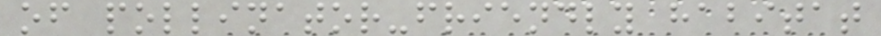of pollinator-friendly habitat
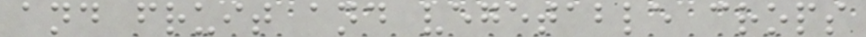and fruit and vegetable crops
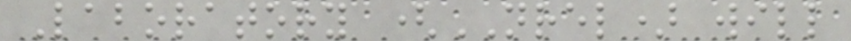Laboratory (NREL) will
